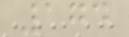174
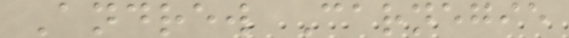Andrew Carnegie
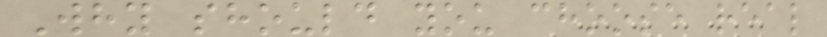Why should you choose real
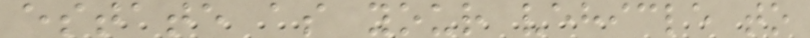estate as your vehicle to
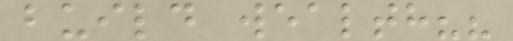build wealth??
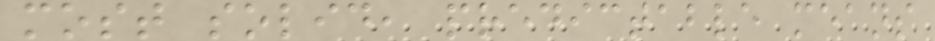most solid, predictable means
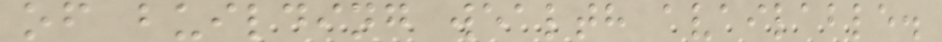of building wealth available.
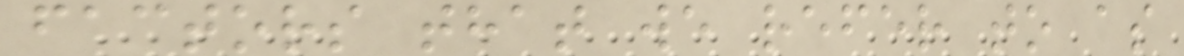factors that we refer to as
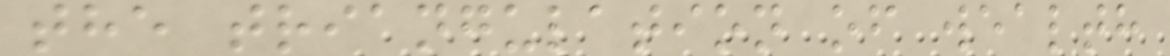the triangulation of wealth
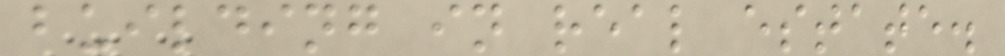building in real estate.
